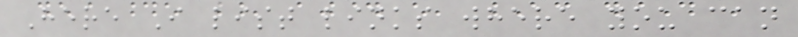Here I list links where you can
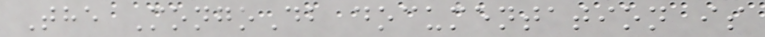The MongoDb documentation is
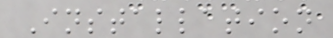Installation
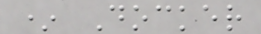* Docker
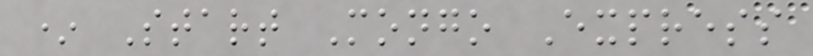* Start Mongo Express
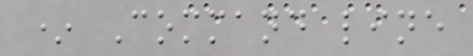* Command line
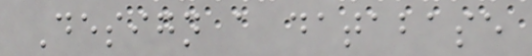Design a database
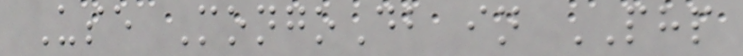Use MongoDb in PHP
